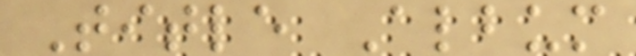Title Album
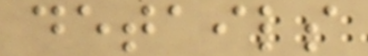details
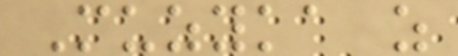Muzyka z
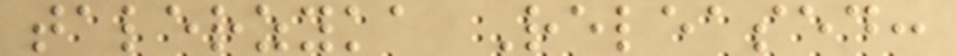talerzyka Released:
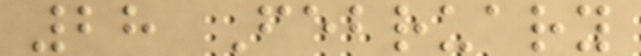28 February
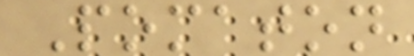Pomaton
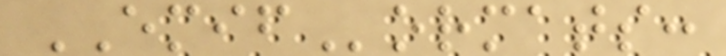EMIFormats:
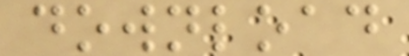download
